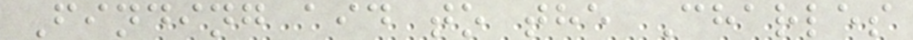Finding aid to the Charles
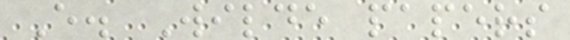E. Wilde papers
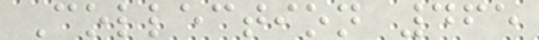Collection 465
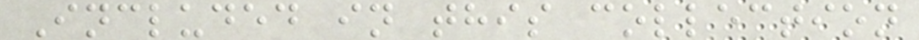Included in this collection
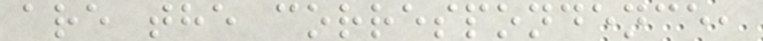are the correspondence,
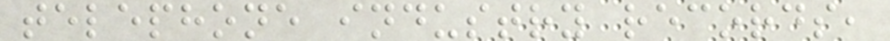telephone industry records,
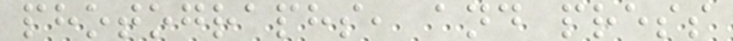photographs, and press
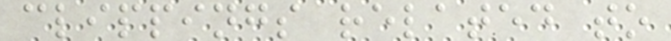clippings related to
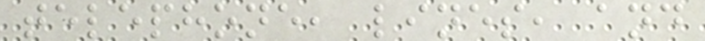telephone, lines, and
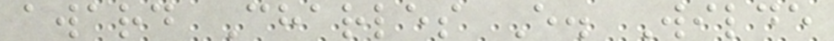award Charles E. Wilde
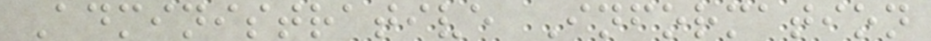Administrative Information
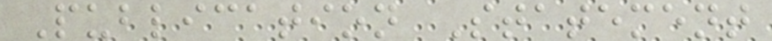Publication Statement
